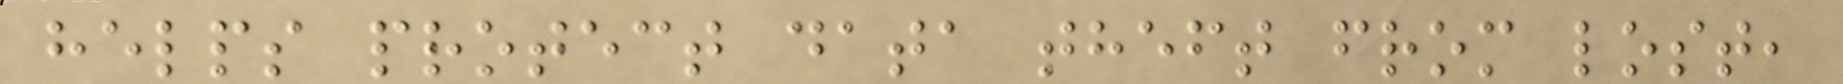helps protect data theft from lost,
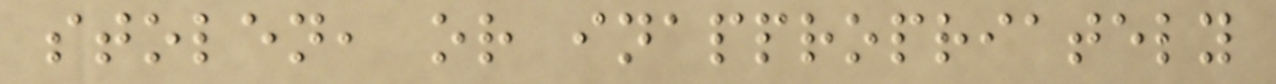stolen, or inappropriately
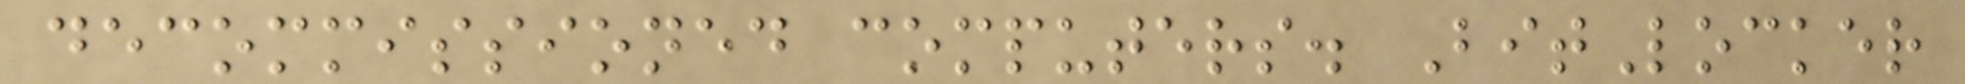decommissioned computers. BitLocker
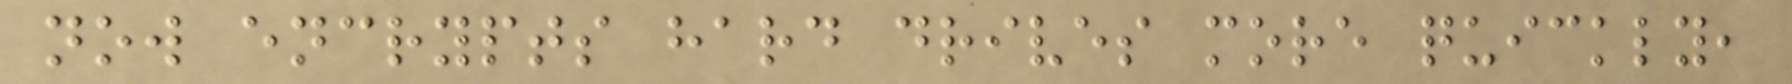now encrypts hard drives more quickly,
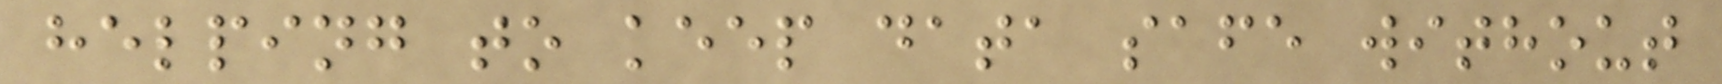helping to keep data safe without
